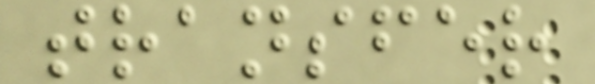transfer
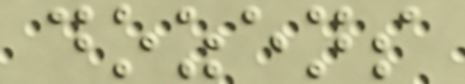dozens
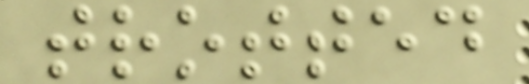trotted
